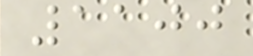1100
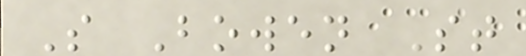S Bowen St
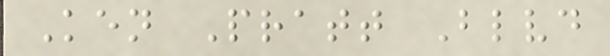Ken Pratt Blvd
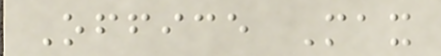Office Max
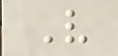V
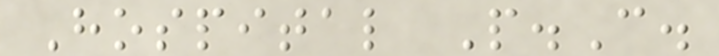Hospital P.C.
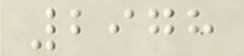2978
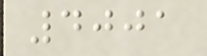4001
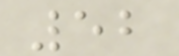52
